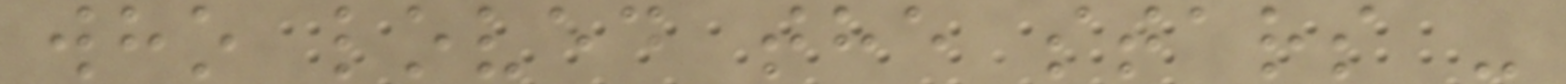who loved the stars -
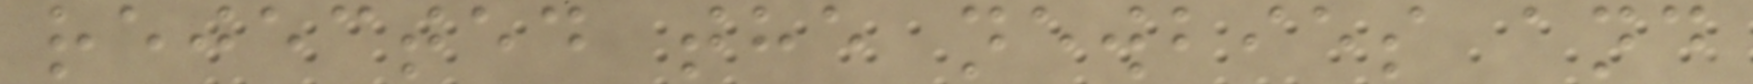rejected the newbies and
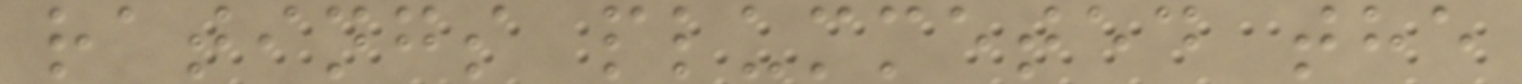ratings plummeted the
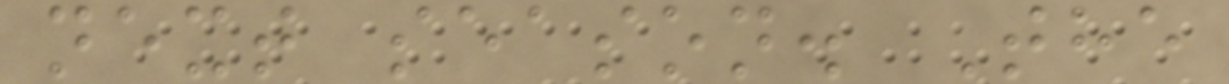next season. The
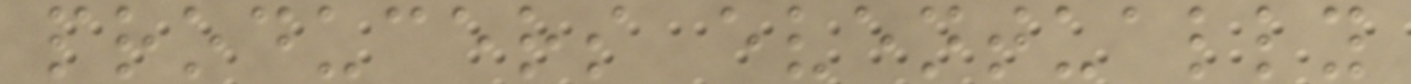producers eventually
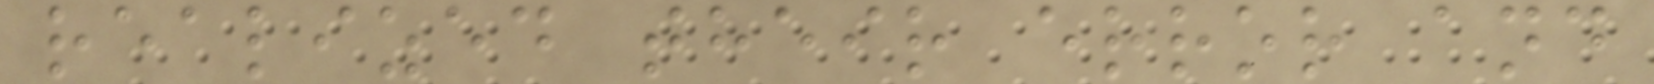realized their error and
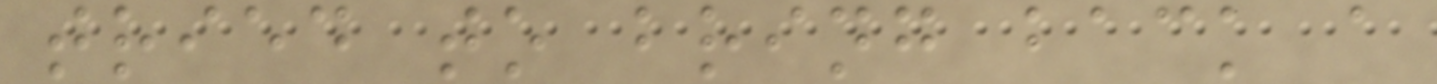tried to bring back a
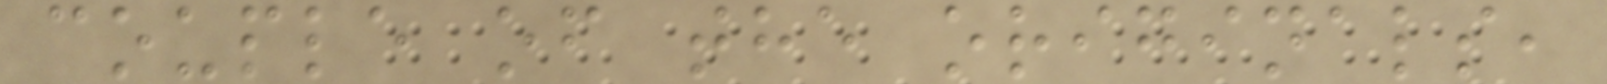couple of the originals,
